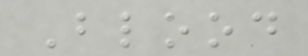Blood
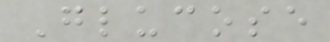Glucose
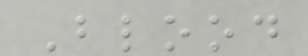Blood
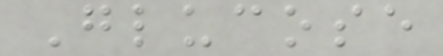Glucose
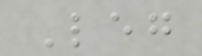Leg
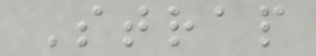Strap
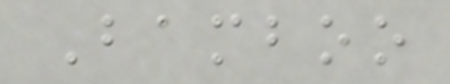Bamboo
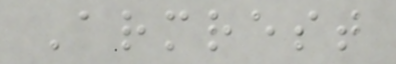Armrest
